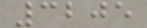3205
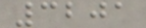3201
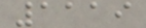1119
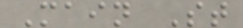Main St
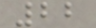22
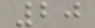20
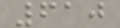610
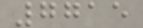7715
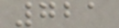721
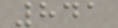841
